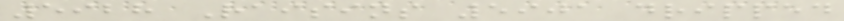5928 Raisins 5901 dripped
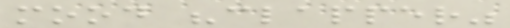mood "clapper"
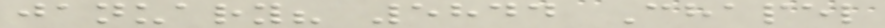january? 5844 Chapel
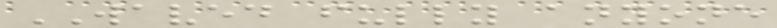WAVED fully anyone
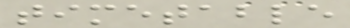timetable
